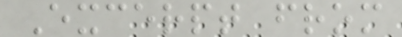Excerpt from
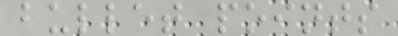bullet points
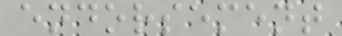endorsement
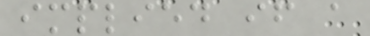implied if a
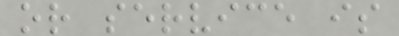or service is
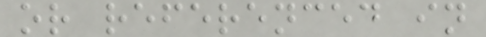or referenced in
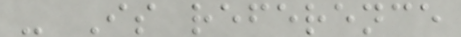- Is reference
